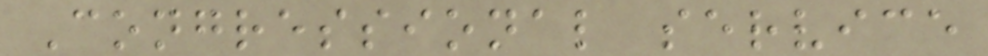Congressional service
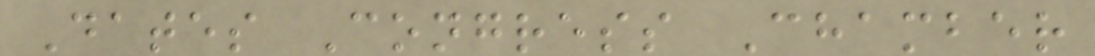Dates Congress Chamber
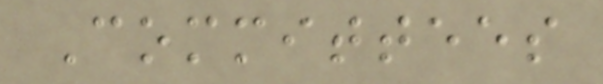Committees
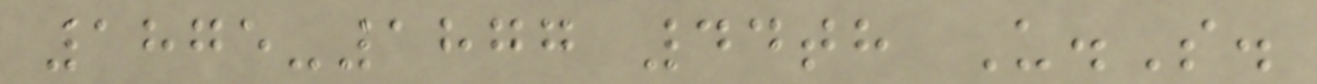1875-1877 44th U.S.
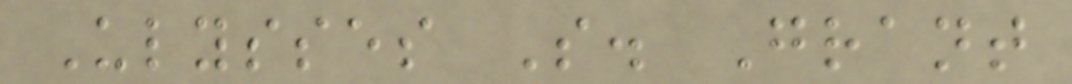Ulysses S. Grant
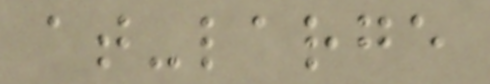at-large
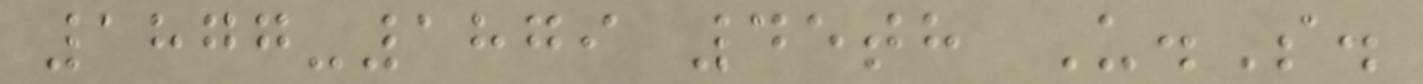1877-1879 45th U.S.
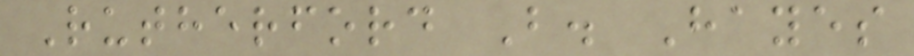Rutherford B. Hayes
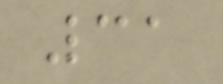31
